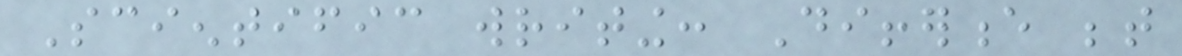Scientific writing: Difference between
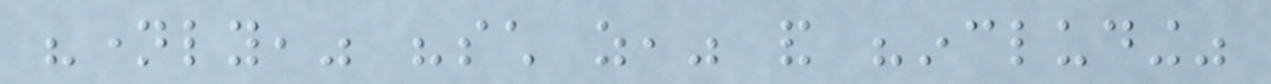"namely," "such as," and "including"
